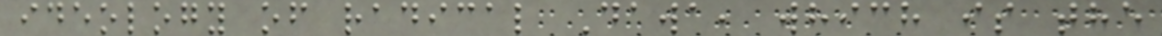ideology of radical Dawa, which is the
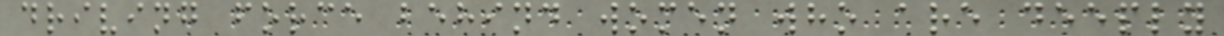driving force behind women who are deeply
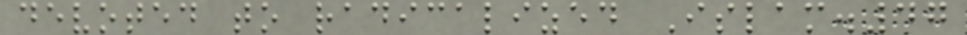devoted to radicalized Islam.47
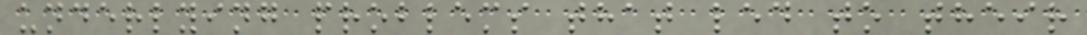underlying problems that led to their
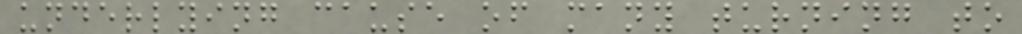underlying cause of many turning to
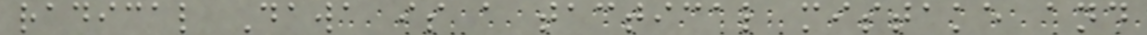radical Dawa is a tactical mistake and
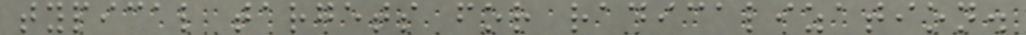typical targets for radicalization.
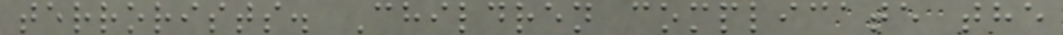terrorists. Children complicate the
